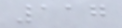117
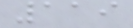119
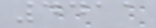4411
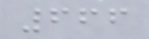666
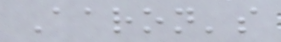Aaron's
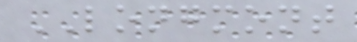LONGMONT
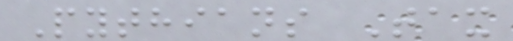Pythians Tax
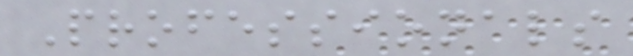Professionals
